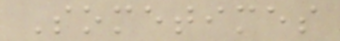Sometimes
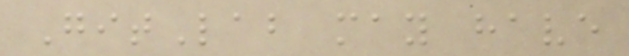GitLab may have
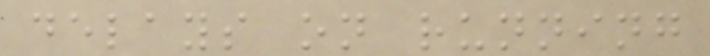delays on running
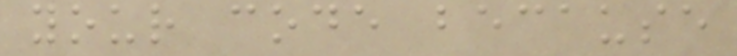your code because
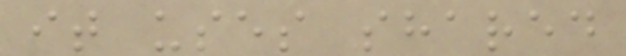it uses shared
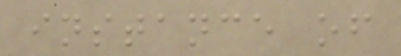instance of
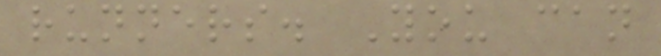runners. You can
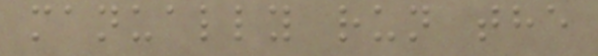manually run the
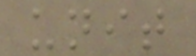unit
